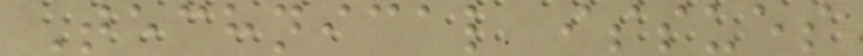Technical issues
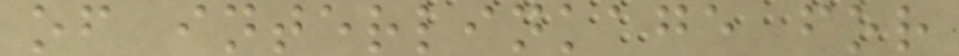of interlinkage for
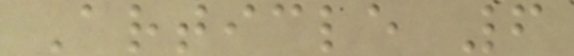Article 6
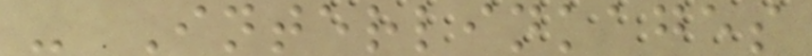- Interlinkages
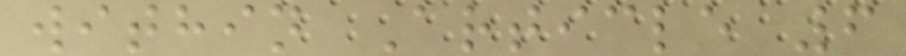within Article 6
